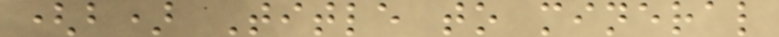(b) Title to mineral
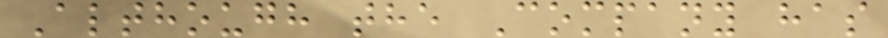Although the Company has
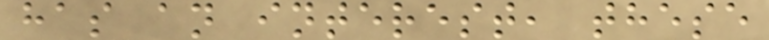has an interest, these
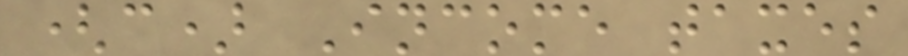(c) Income taxes
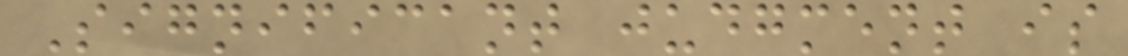Significant judgment is
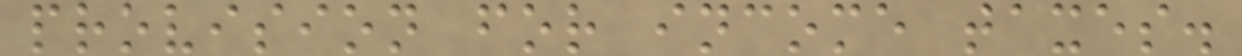provision for income taxes.
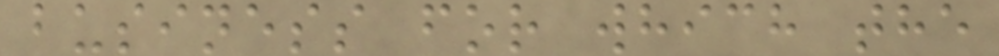business for which the
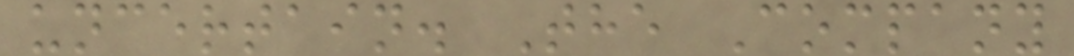uncertain. The Company
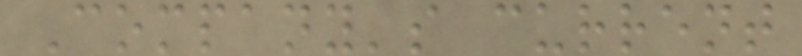Company's current
